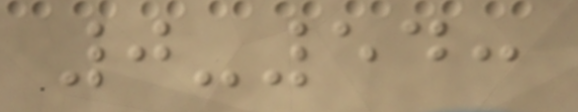0-54:
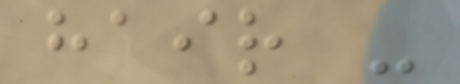hair -
